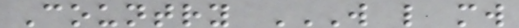Country W L MW
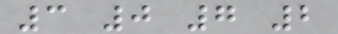3 0 7 2
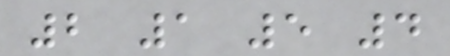2 1 5 4
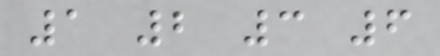1 2 3 6
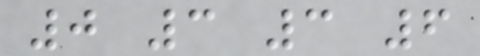0 3 3 6
